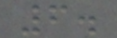6.
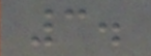3.
